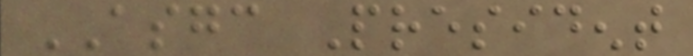ASGC President
